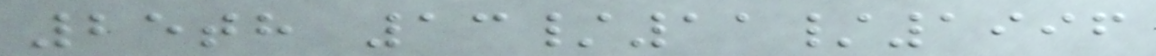25th 13/11/1996
